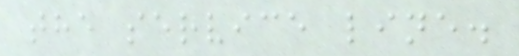the service line.
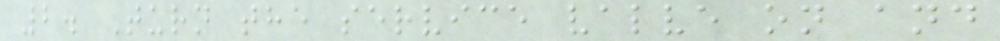2. Turn the service valve on and
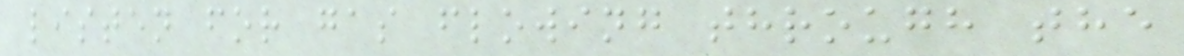listen for gas flowing through the
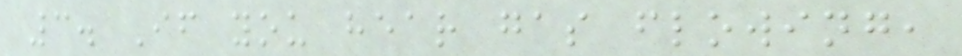3. If you hear gas flowing,
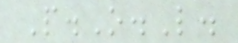P.O.L.
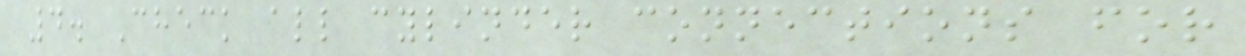4. Check all cylinder connections for
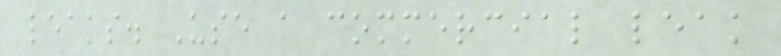leaks. Use a commercial leak
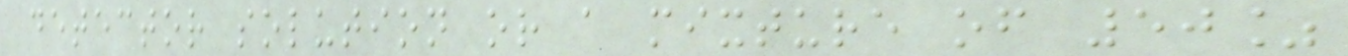detector solution or a mixture of 50%
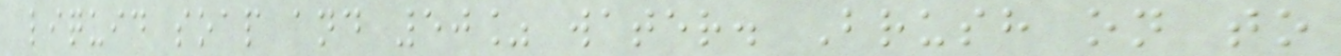liquid soap and 50% water. Brush on to
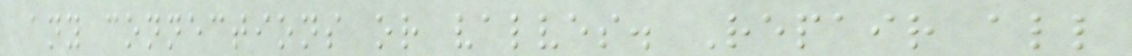any connections or valves. Repair all
